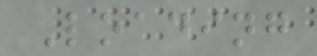Loading
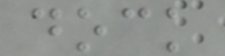dock
